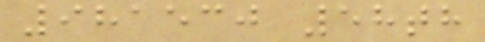981530 58th
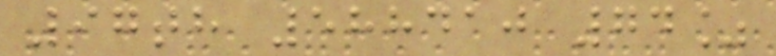97th 588410 74%
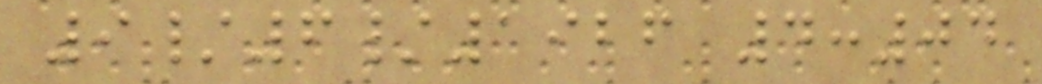9/6/1926 4:04
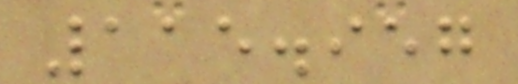115.957
